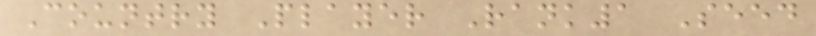Country Player Rank1 Seed
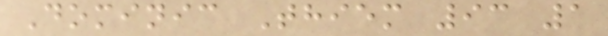Dominic Thiem 93 1
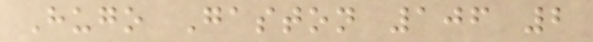Hugo Gaston 106 2
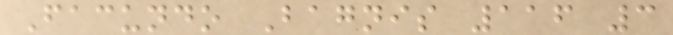Facundo Bagnis 116 3
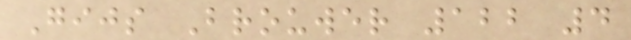Gijs Brouwer 122 4
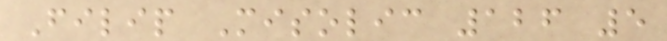Filip Misolic 126 5
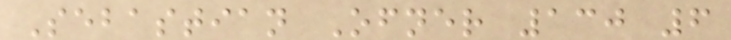Sebastian Ofner 130 6
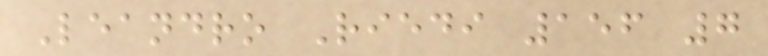Leandro Riedi 156 7
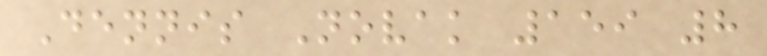Dennis Novak 159 8
